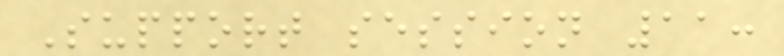Support session 11:
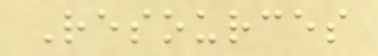Resources
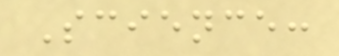Science:
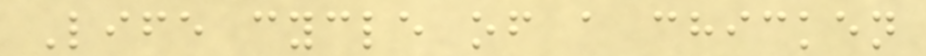Life cycle of a chicken
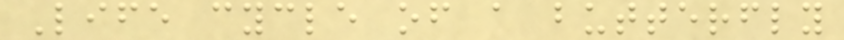Life cycle of a butterfly
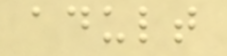adult
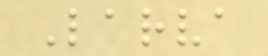Larva
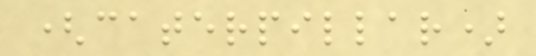(caterpillar)
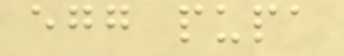egg pupa
